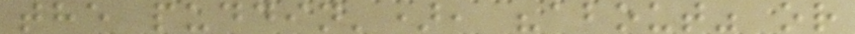the puddin'), "about" or
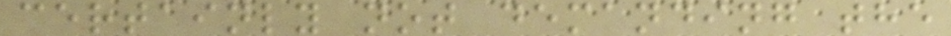certainly not demanding the
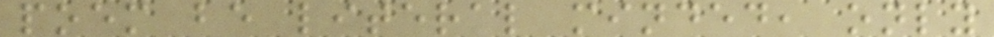poem be literal minded, only
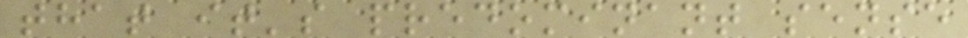that it's predominant sense
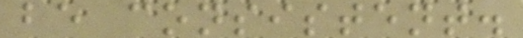be consistent.
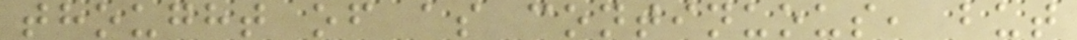thought of as continuous, but
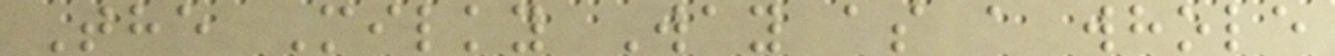The Milky Way as a whole
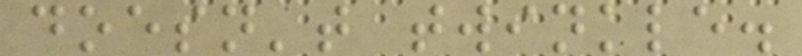doesn't twinkle.
